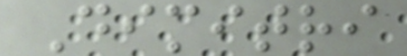Dimitri
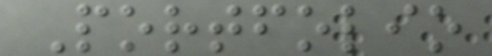Portfolio
